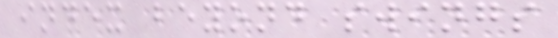index beyond swings
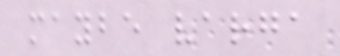maybe varga
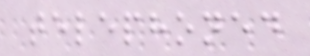telephoned
